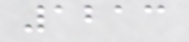1213
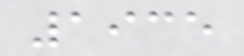1935
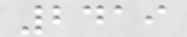2419
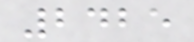2425
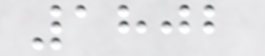1802
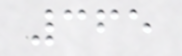365
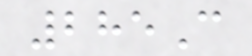285C
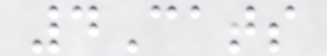4Cats
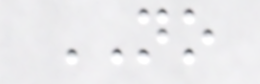NO
